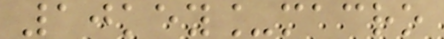10key_macro
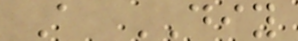A DIY
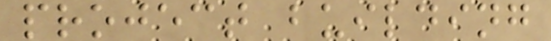project building
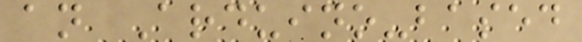an Arduino-based
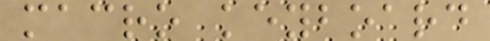macro keyboard
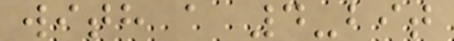with a 4-bit
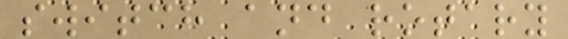switch and rotary
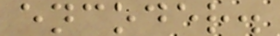encoder.
